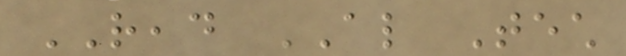READ ALSO Tech
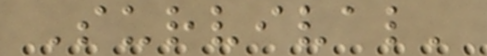Survival'
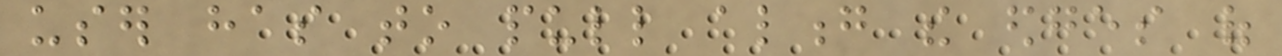user has to pull along the edges of
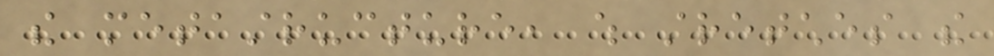the metastructure, which stretches the
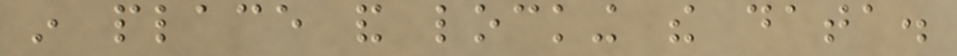in place and locking the data.
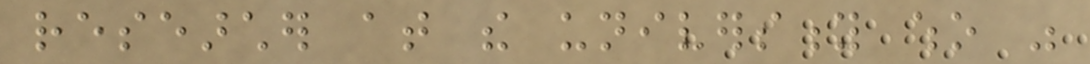researcher at the university who was
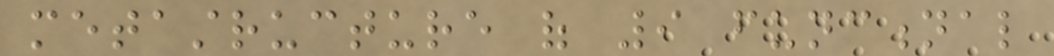metastructure of 9 functional
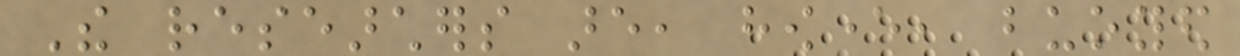The researchers are, however, buoyed
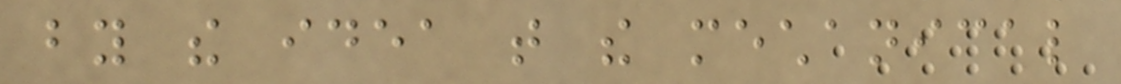by the idea that the mechanical
